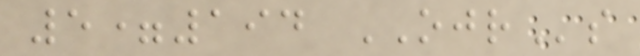5=194 OJRs
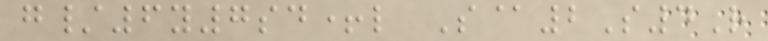g/6y7sd+l S@2S4R
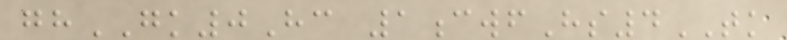ghGK0Hc 1cwfHs4TK
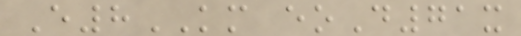E8KM eoD71x
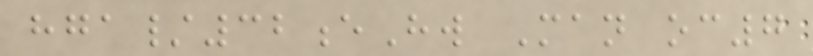hga/32eHw Man oc7
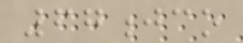67jco
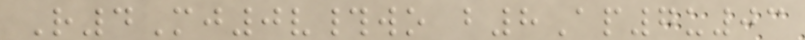R4Mj0v#wo b8Ap7u03
